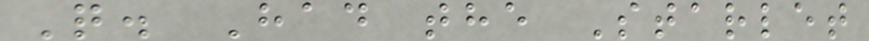Q. Had the Starlet
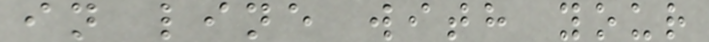in line with your
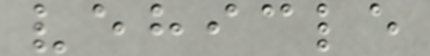vehicle
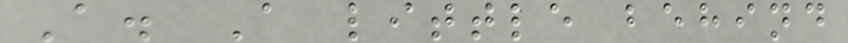A. A little behind
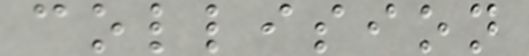collision
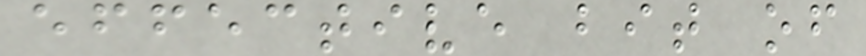effective bit of
